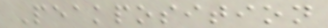Peakposition
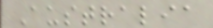Australia
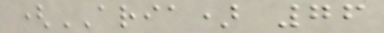(ARIA) 76
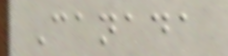Canada
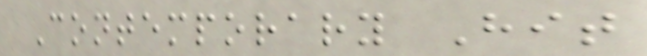Contemporary Hit
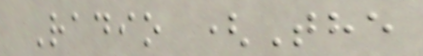Radio (The
